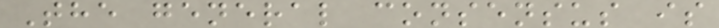The general consensus is
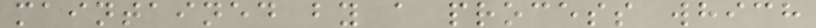maintained by a process which
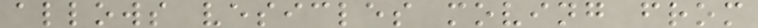allows vesicles moving from
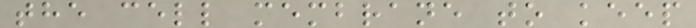the cell membrane to keep
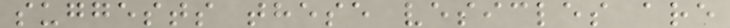suggests these vesicles are
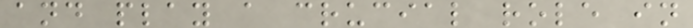and play a crucial role in
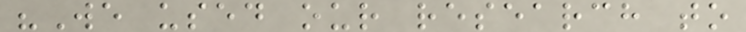"We used our research to
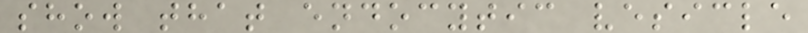show that endocytic vesicle
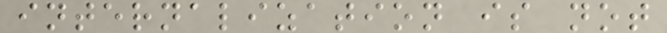internalization is not
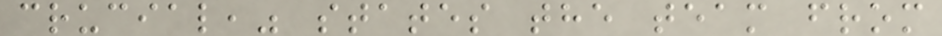crucial," states the team from
